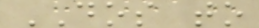DOS to
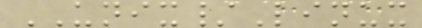UNIX/Linux
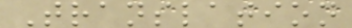Translation
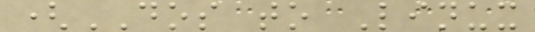(DOS to Linux
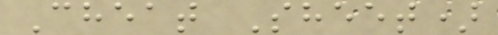Cheat Sheet)
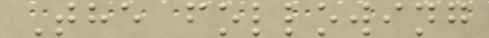The following
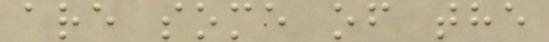are some of the
